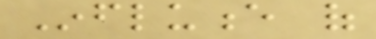Influence of
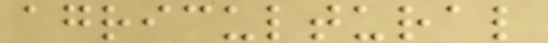agricultural
